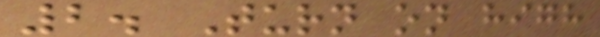2. Turn on high
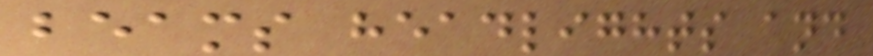beams headlights and
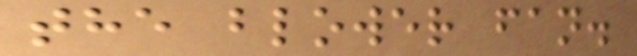the blower fan.
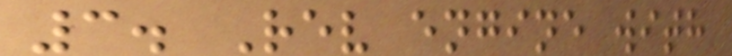3. Rev engine with
